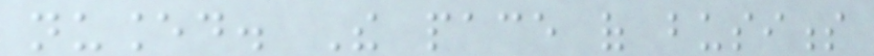nuanced. The pace of business
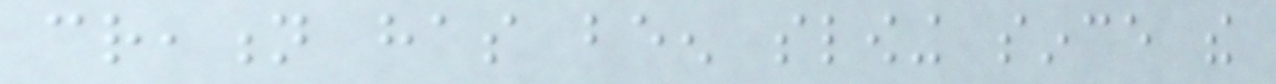creation has been slowing since the
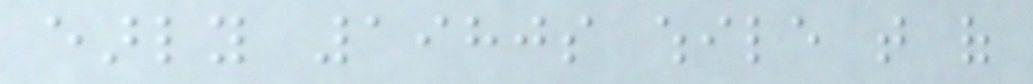early 1980s while that of
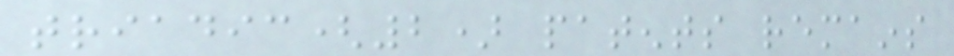triadic(2) patents remains
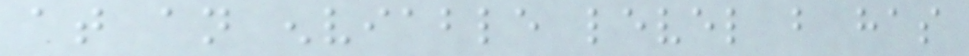at an enviable level but has
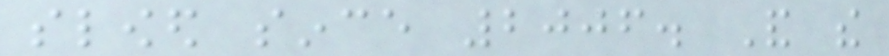slowed since 2006. And the
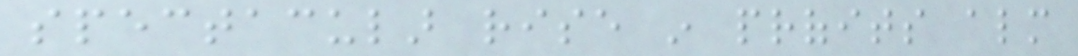spectacular rise in profits almost
